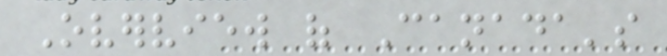Overview of Canada's
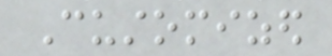Customized
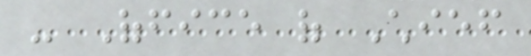- Office of Chief
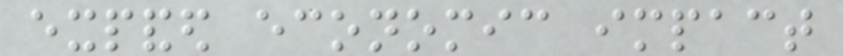expanded economic impact
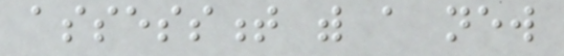assessment with a new
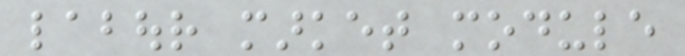labour market module
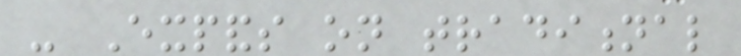- Expands on traditional
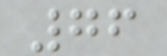76
